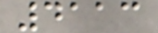4113
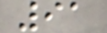91
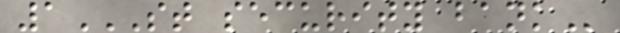1ST SECURITY BANK
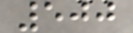500
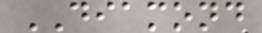DIAMOND
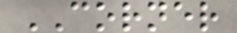CORNER
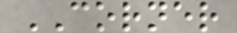CORNER
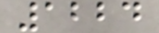1224
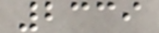2339
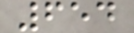654
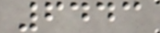6443
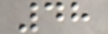48
